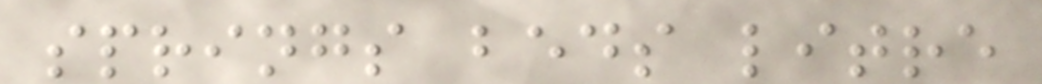springs beds litre
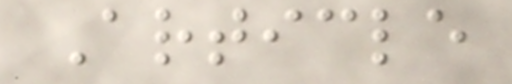Article
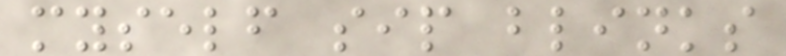myself sip blinks
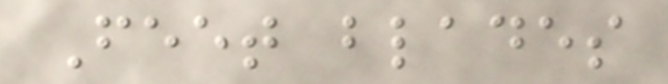Feet blades
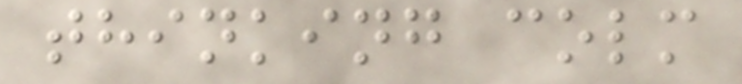thinking colm
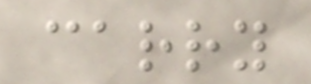carry
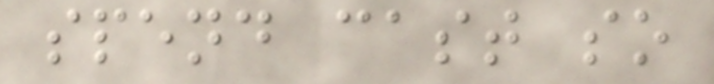spend cast so
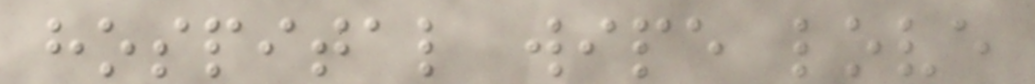hospital wipe love
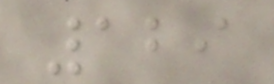129
